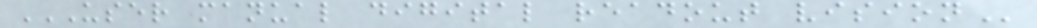USER MANUAL DIGITAL READOUT VISION
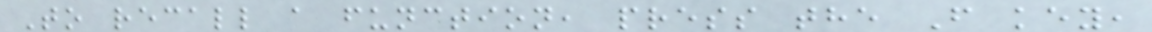To recall a function, press the F key,
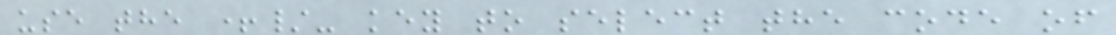use the +/- key to select the code of
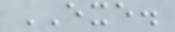EXE.
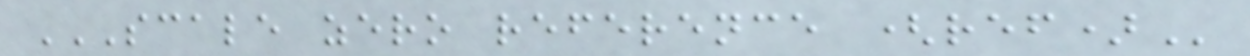SCALE ZERO REFERENCE (REF)
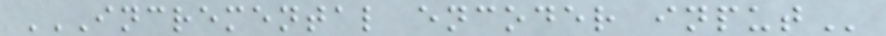INCREMENTAL ENCODER INPUT
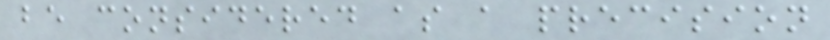be considered as a precision
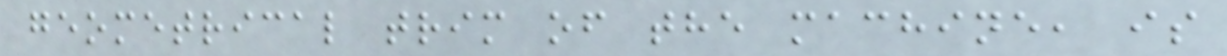geometrical trim of the machine, is
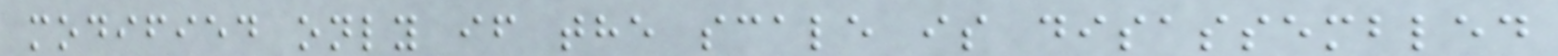modified only if the scale is disassembled
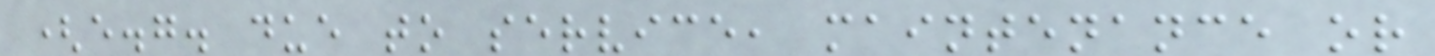(e.g. due to service, maintenance or
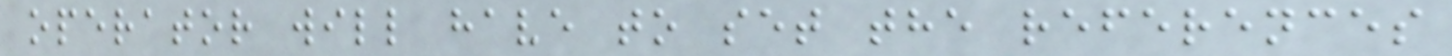operator will have to set the references
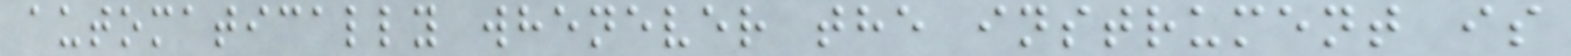automatically whenever the instrument is
